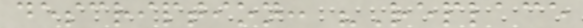description: "Replace
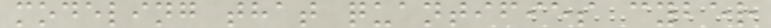modeling that quantifies cyber
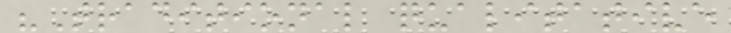"Traditional qualitative
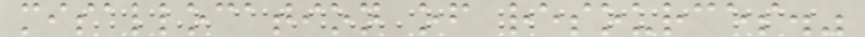misallocation of resources."
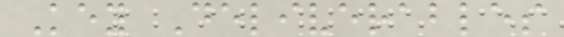Key Deliverables
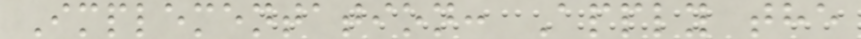Implementation: Apply the
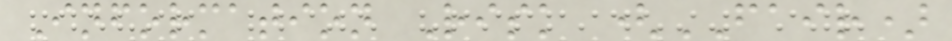Information Risk (FAIR)
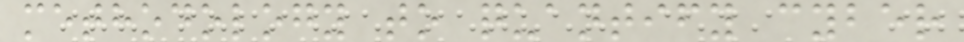methodology to quantify cyber
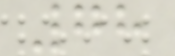78
